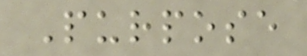Purpose
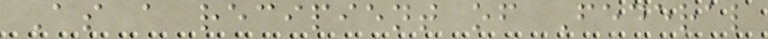As a recipient of Federal
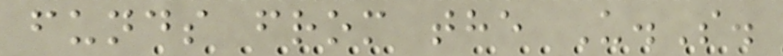funds from the U.S.
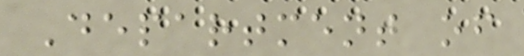Department of
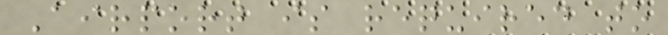Airport is required to
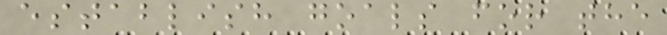establish goals for the
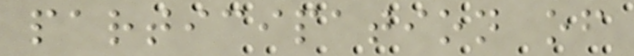participation of
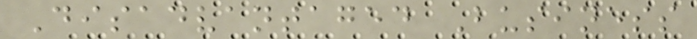Disadvantaged Business
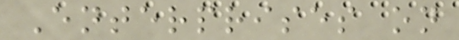Enterprises on
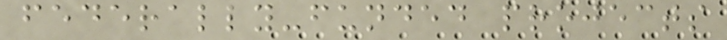federally-funded projects
